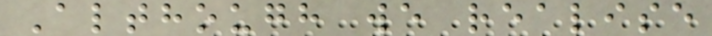Although we realise
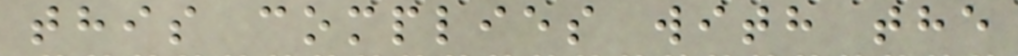this complies with the
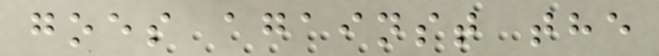goes against the
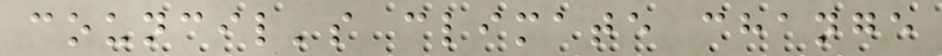council's climate change
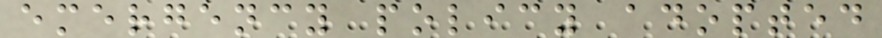emergency policy adopted
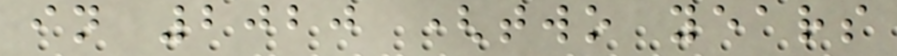in 2020 (two years
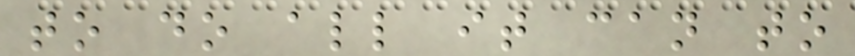to do all it can to
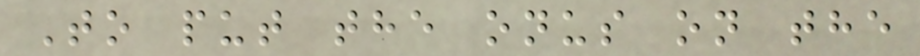To put the onus on the
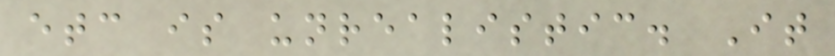etc is unrealistic. It
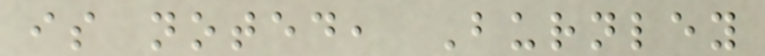is noted, Burnley
